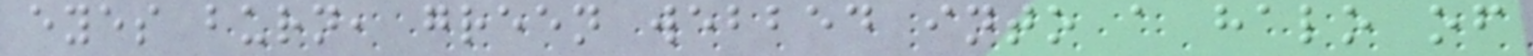eyes burn, green webbed into a halo of
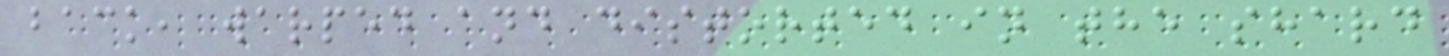back, warped and distorted in the shard
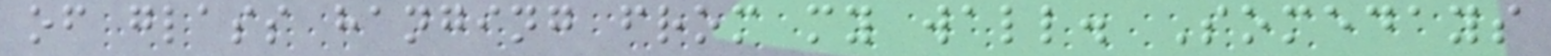of glass hanging from my wall. Somedays
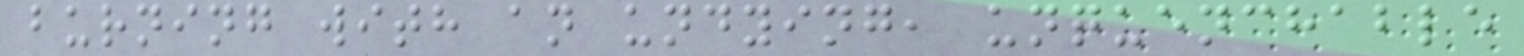burning with an undying, unquenchable
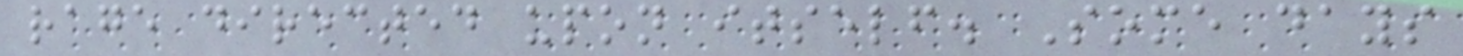rage directed upon itself. Some days
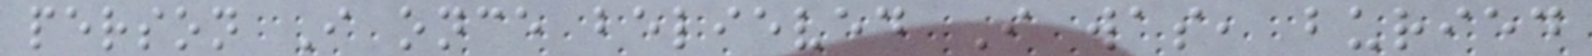person I once believed I was, buried
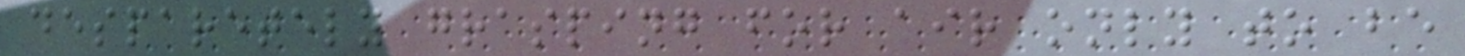desparetely grasping for air only to be
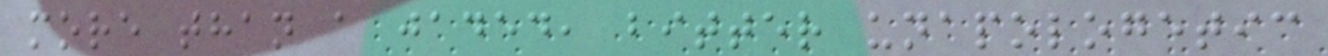more than a jaded, bitter unapologetic
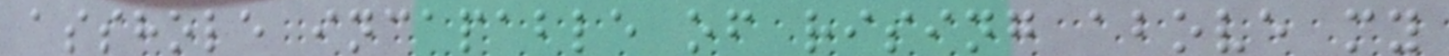asshole incapable of rising above my
